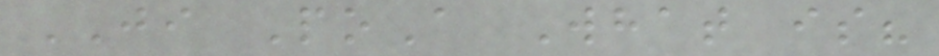JI PoA What is?
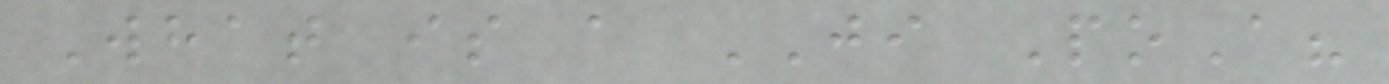What is a JI PoA?
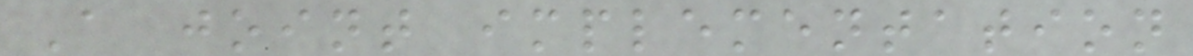A joint implementation
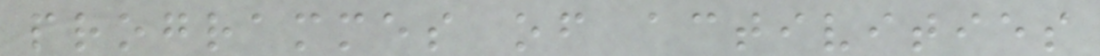programmes of activities
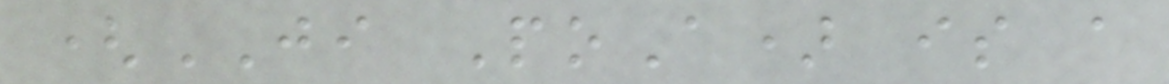(JI PoA) is a
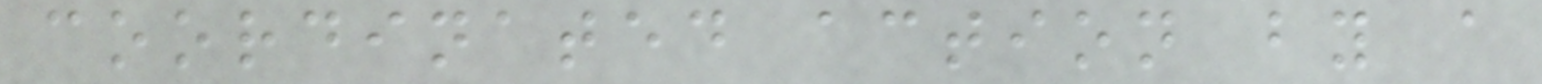coordinated action by a
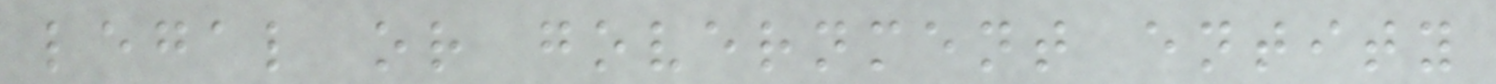legal or government entity
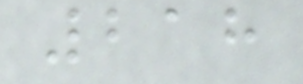218
